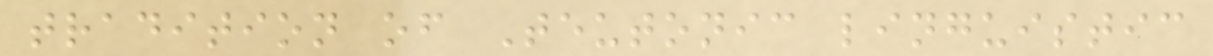tradition of Teutonic linguistic
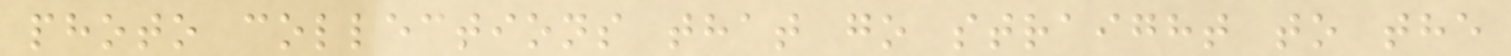photo collections that go straight to the
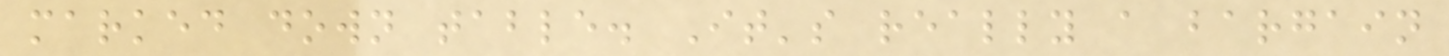marked down table. It's really a bargain
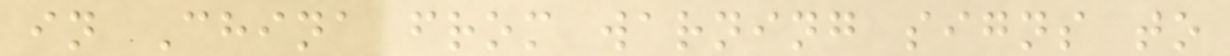in China from warning signs to
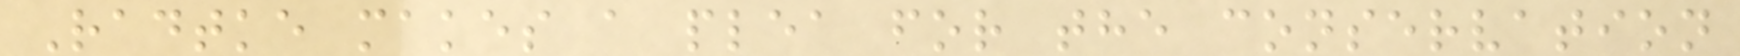Radtke makes a plea for the conservation
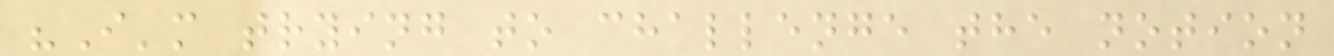"I'm trying to challenge the notion
